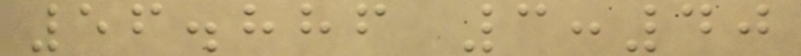56.886 3:40
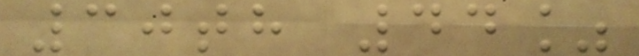30th 44%
